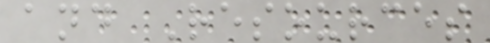and Resources
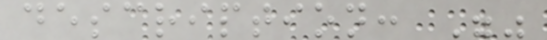description: ""
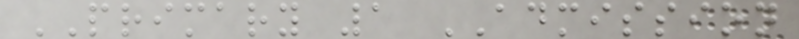PRIMARY 1 ADMISSION
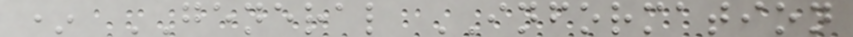* GENERAL INFORMATION
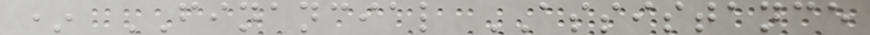* FINANCIAL ASSISTANCE
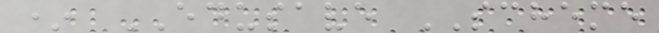* EDUSAVE SCHEME
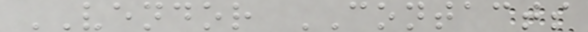VENDOR CONTACTS
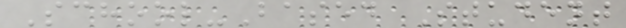School-Based Student
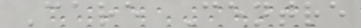Care Centre
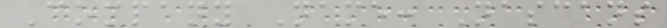Company Name: Nascans
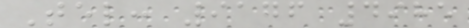Tel: 9176 4985
